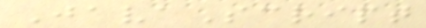JavaScript
